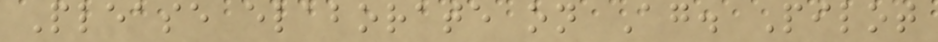Please elaborate on Ag. Pilot
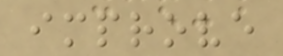improve
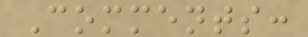Comments:
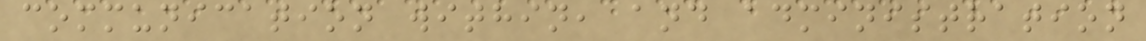communication within, and administration
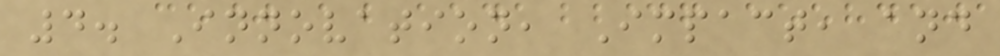4. Innovation, Impact, and
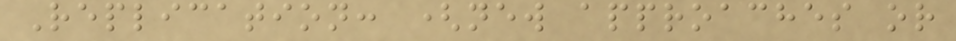Replication: (new approaches or
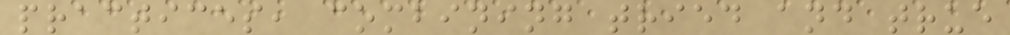practices, combining tried and true
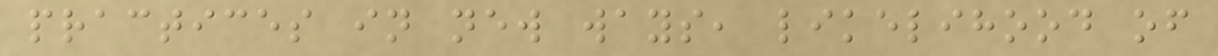practices in new ways, likelihood of
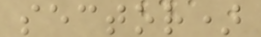sector)
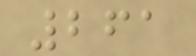261
